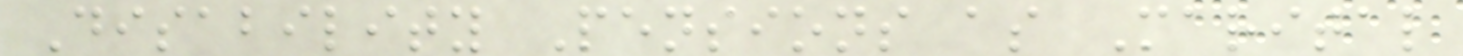Disability Pensions as Marital
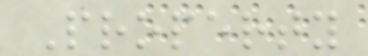Property
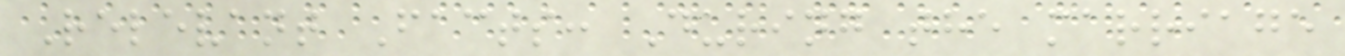Relevant Facts: During the marriage
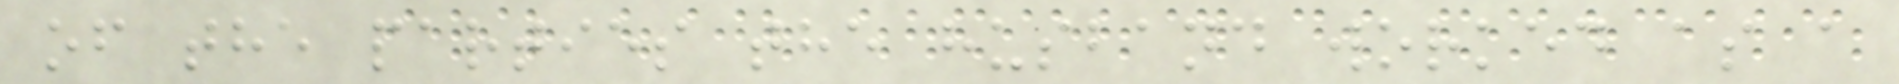of the parties the husband worked as a
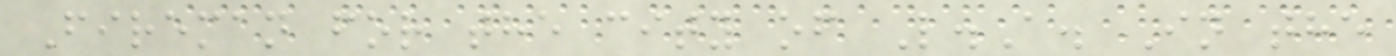Fireman for the city of L.A. In the
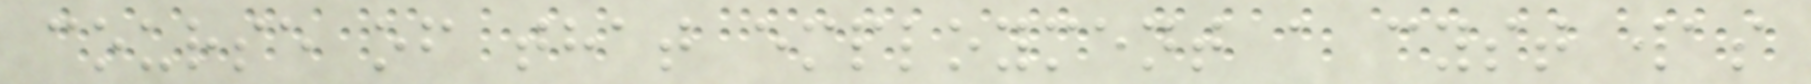course of that employment a cyst was
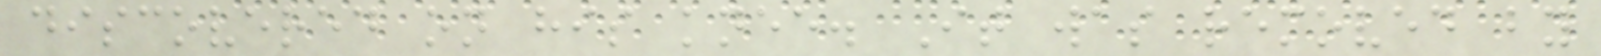discovered on his knee. It was removed by
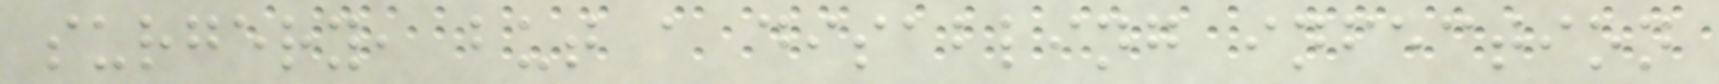surgery, but a disabling infection
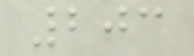203
